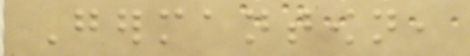Germantown,
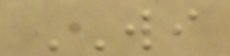WI
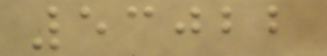53022
